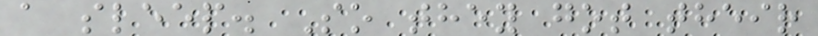a sleep. So they got their
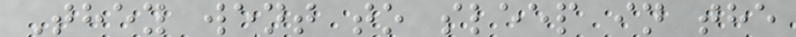They went to sleep in the
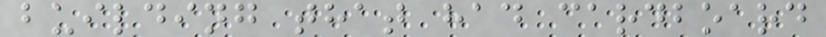building that had cardboard
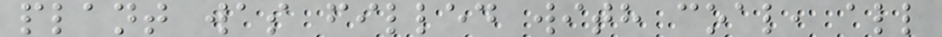plant was filled with coal, all
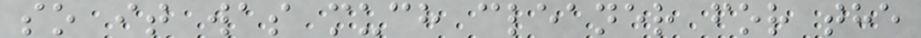so it was much cleaner for the
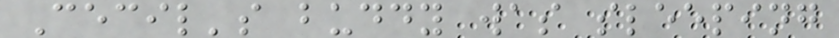Cecil's buddy was sleeping
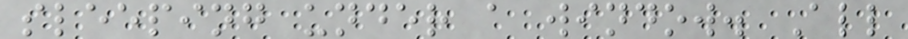sleeping under a window. All
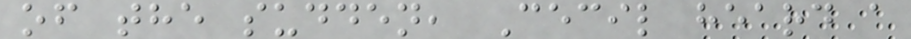of the sudden, Cecil heard a
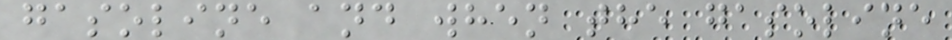gasoline and when the gasoline
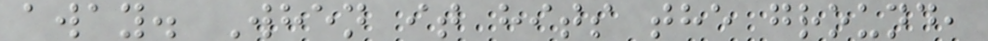away. When it hits the ground,
